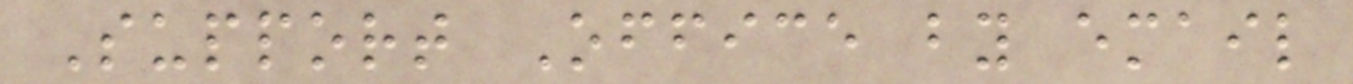Support Office by email
